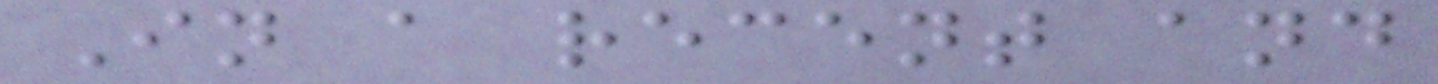In a recent and
